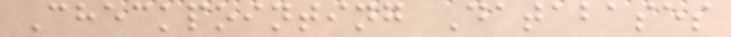Checkpointing Databases
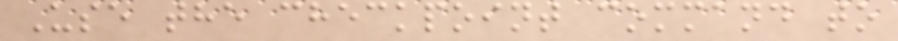Use the checkpoint command to
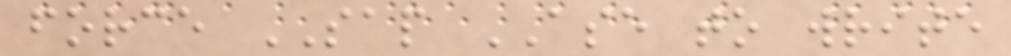force SAP ASE to write
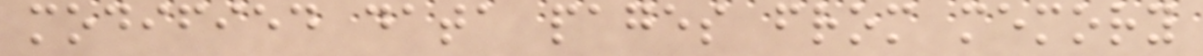modified data pages from memory
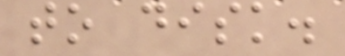to disk.
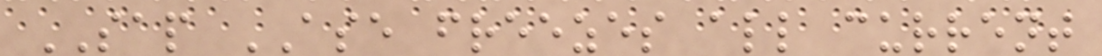SAP ASE freezes all current
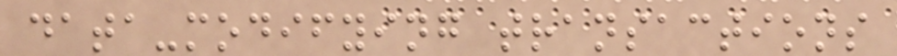data-modifying transactions
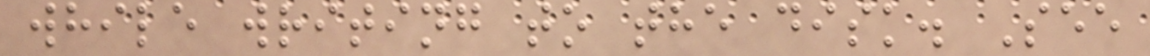while writing to the disk. See
